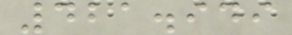421.949
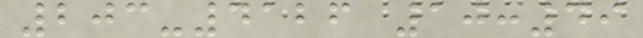203-4126 10:49
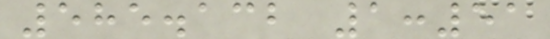585.132 1:51
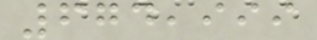674,999
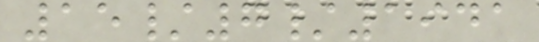15/7/1941
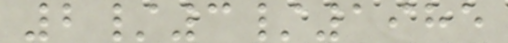2/3/1985
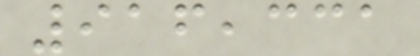916,331
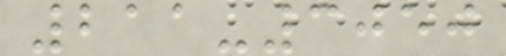211-3050
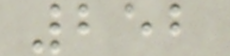252
